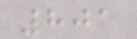801
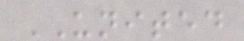UNITED
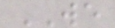WE
